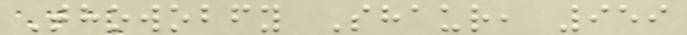Thowobfy Shaur, 959
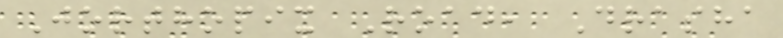Jorthopix Road, Drasha
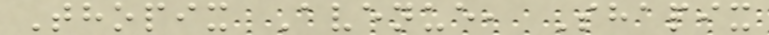Thopix Avenue, Shapix
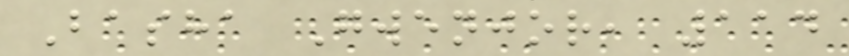Basha Gwenjor, 114
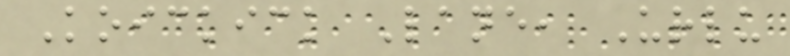Koickick Lane, Urlu
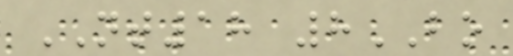NT18 8BO
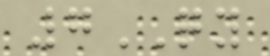7QY
